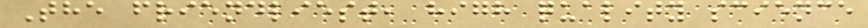The friendliest, high quality science
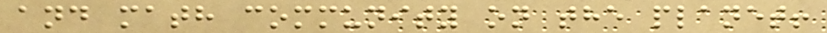and math community on the planet!
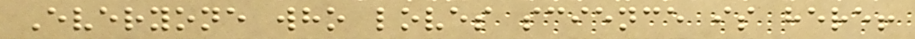Everyone who loves science is here!
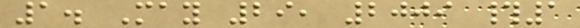1. May 29, 2009 #1
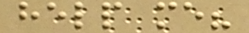help me?
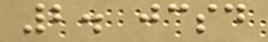2. jcsd
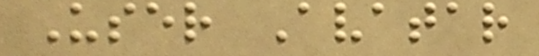User Avatar
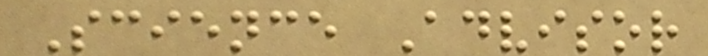Science Advisor
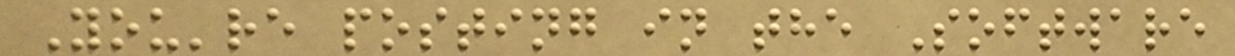You're posting in the Software
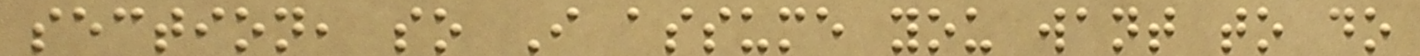section, so I assume you want to do
